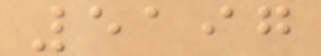5197
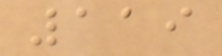119
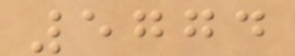5774
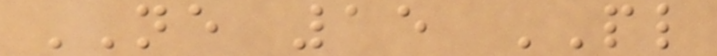NE 15 PL
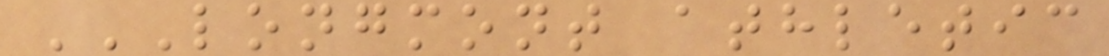LONGMONT ATHLETIC
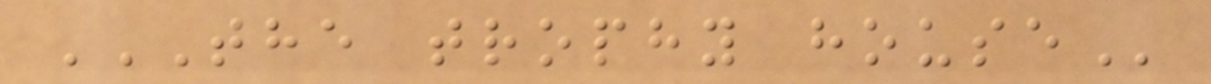THE TROPHY HOUSE
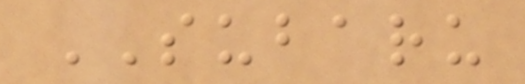SUBARU
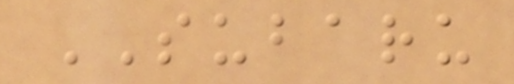SUBARU
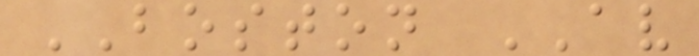BOSTON AV
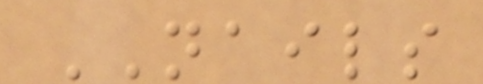NAILS
